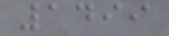1499
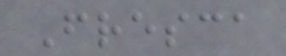Fresca
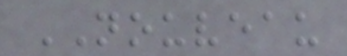NOUVEAU
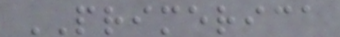PRIMERICA
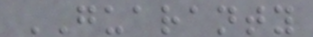GUARANTY
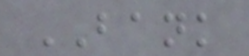BANK
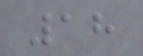18
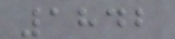1842
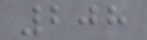208
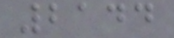2144
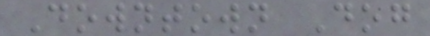Downtown Dog
